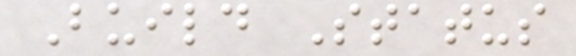Build Status
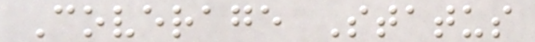Coverage Status
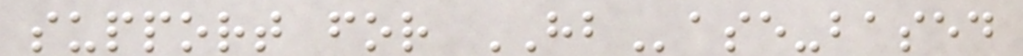support for HBase-based
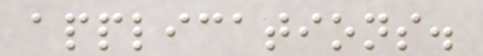applications.
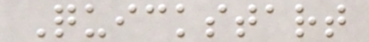Quickstart
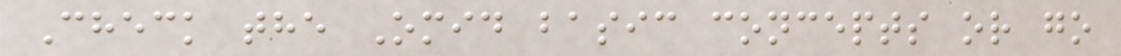Check the Omid basic concepts or go
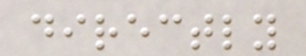directly
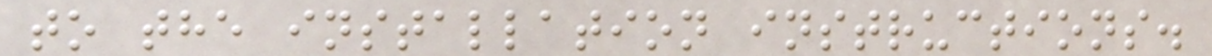to the installation instructions.
